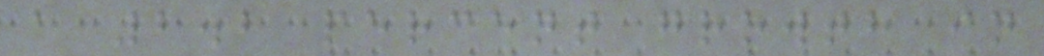a 2.2 percent growth in
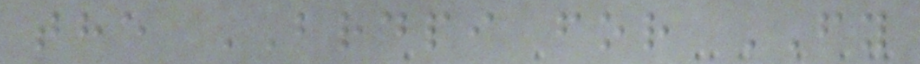the BRDPI for FY
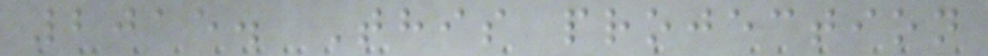2015. This projection
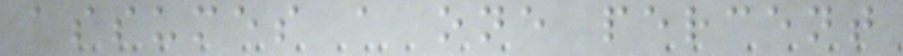assumes a one percent
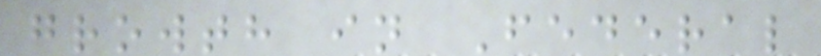growth in Federal
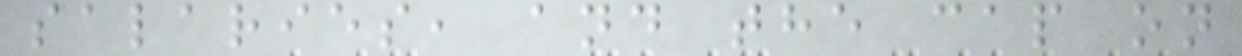salaries, and the cap on
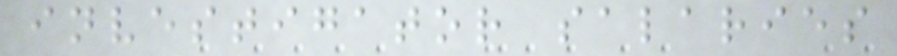investigator salaries
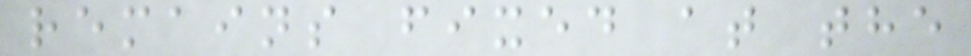remains fixed at the
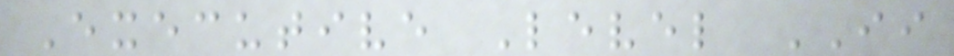Executive Level II
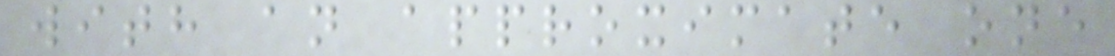with an approximate one
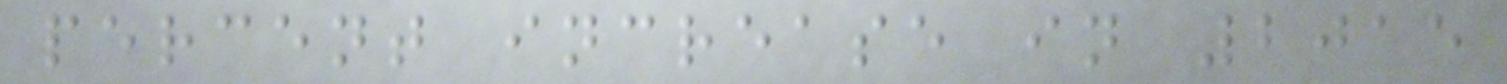percent increase in 2015
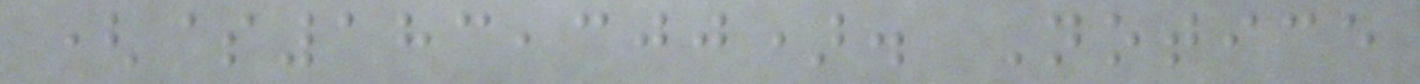($183,300). Notice
